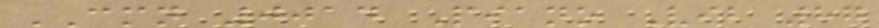CMN 0014 Piano Vib 87
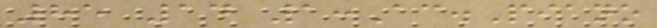85 14 1:Ac.Piano
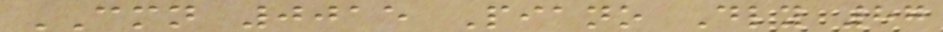CMN 0015 Piano Dly 87
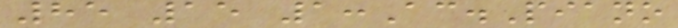85 15 1:Ac.Piano
